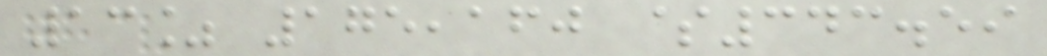13% 175,160 $343.59
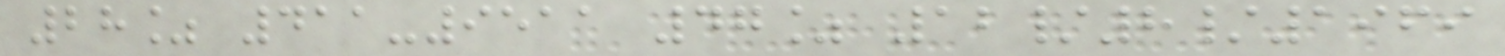28% 411-9511 47% 12/8/1969
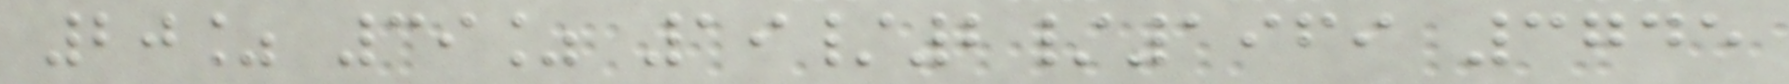20% 39% 19/2/1969 3745
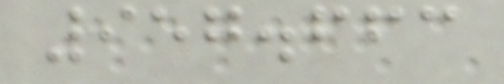957.663
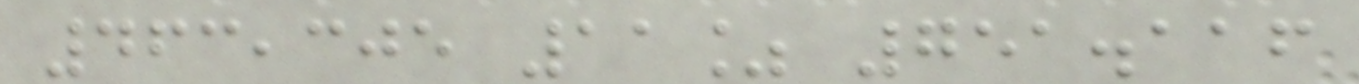463,305 11% 751.116
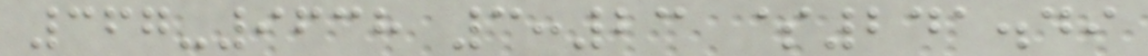367-9638 3:23 $241.49
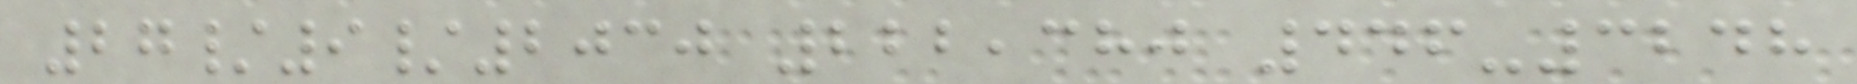27/9/2030 222,380 446-3248
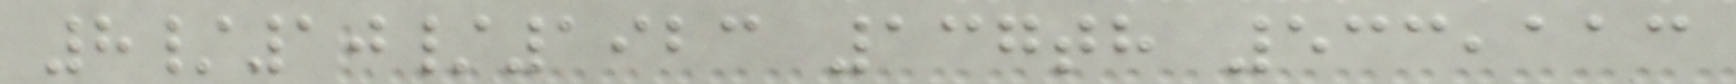8/10/1923 137th 533,113
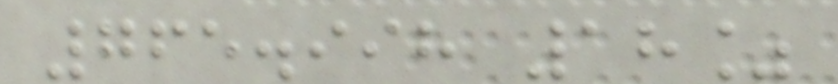765.998 18%
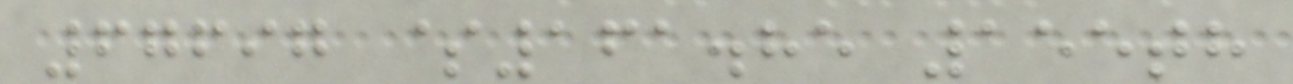67697 $161.85 155th
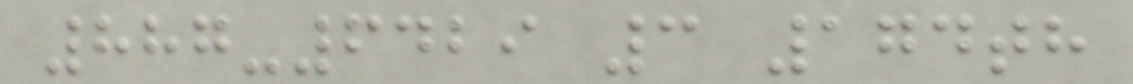887-6429 3 174th
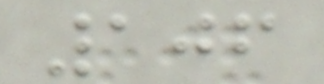106
